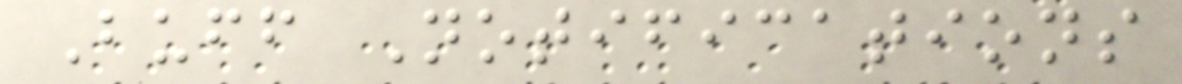Buff Notifications
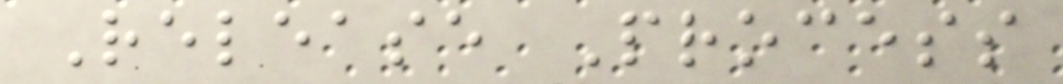Release Process
